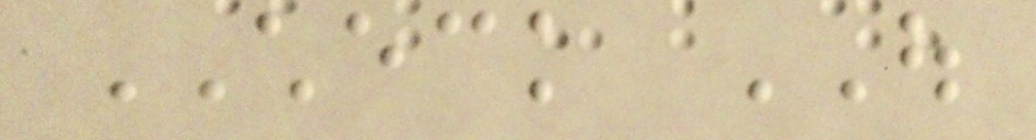CHECK OUT
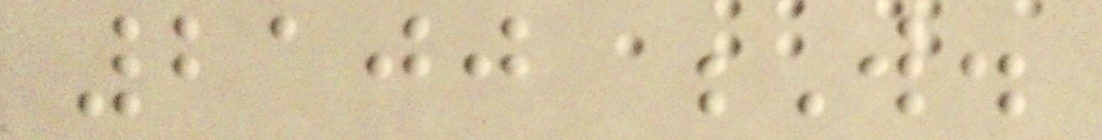2100 W.
